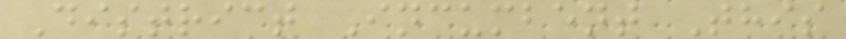District Incumbent This
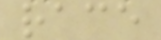race
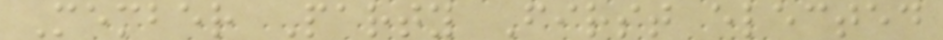Member Party First elected
